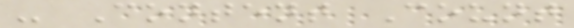- Content Count
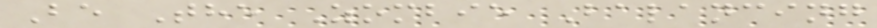Be The Zombie Balancing
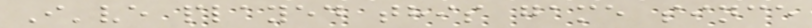I've played this game since
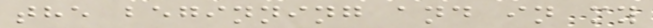the beginning and in my
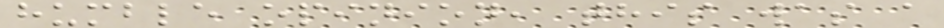humble opinion, this was a
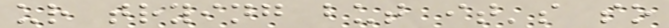ur trying but it's so
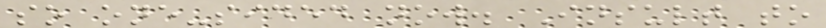so one-sided now. Insult to
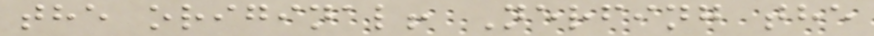the original! Nerfing the
